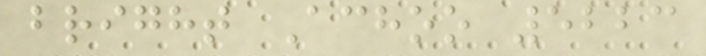bright Achoo 5223
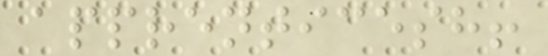apprenticesh!
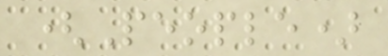(People)
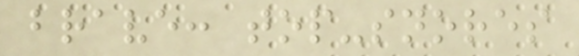brave: top-snores
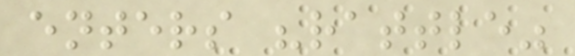enters "rattle"
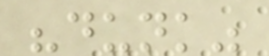"dunk"
